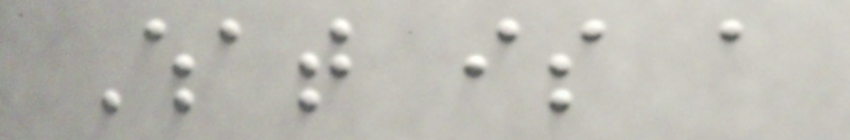What is a
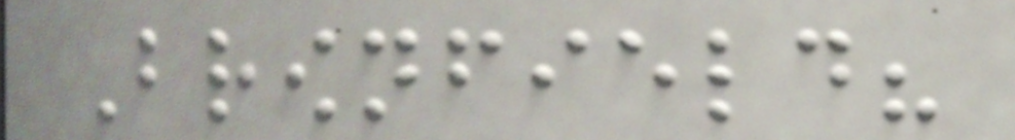Brownfield?
